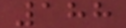188
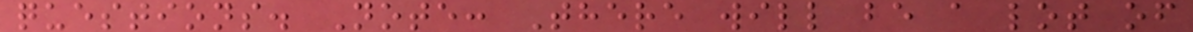questions. Note: There will be a lot of
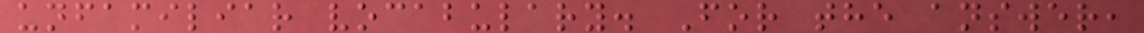unfamiliar vocabulary. For the answer,
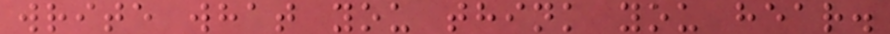write what you think you hear.
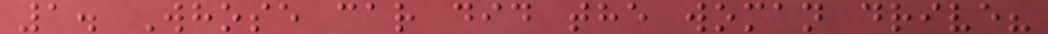1. Whose car did the woman drive?
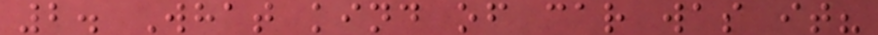2. What kind of car was it?
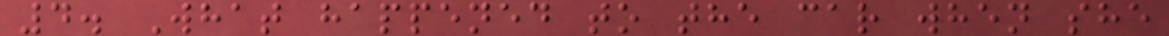4. What happened to the car when she
